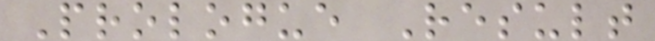Prologue Result
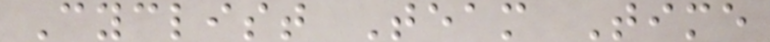Cyclist Team Time
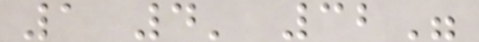1 4' 32"
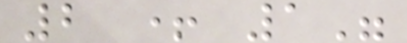2 + 1"
